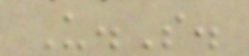U.S.
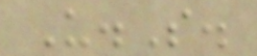U.S.
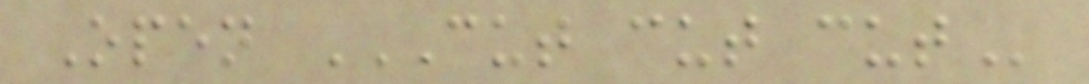Open CUT CUT CUT
